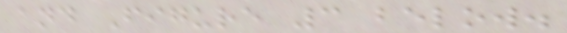and Figure 3 below.
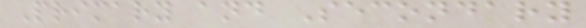Primary and Secondary
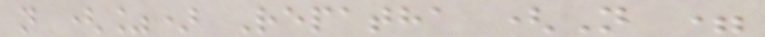n (%) Repatha (N =
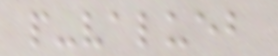p-valueb
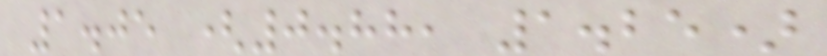1.05 (0.88, 1.25)
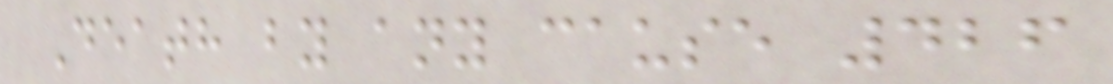Death by any cause 426
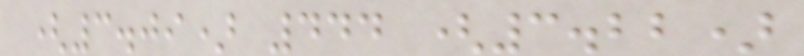(3.09) 444 (3.22)
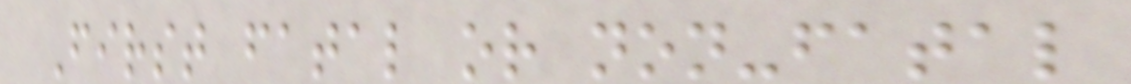First fatal or non-fatal
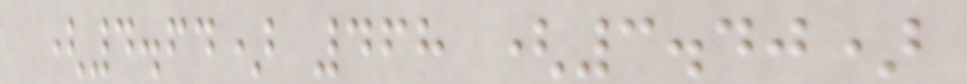(4.64) 468 (3.40)
